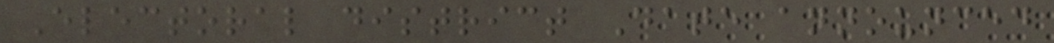Electoral district Date announced
